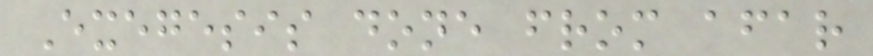Exegesis done from afar
